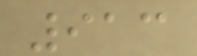913
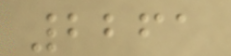2261
